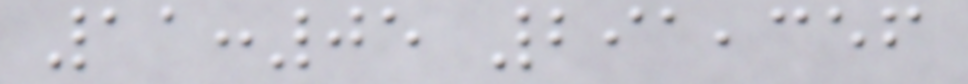11:05 291,356
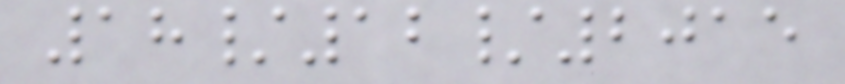18/12/2015
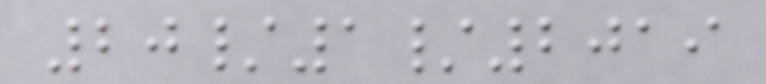20/1/2019
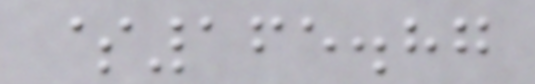$165.87
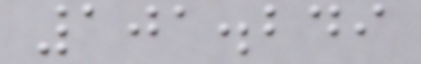101.249
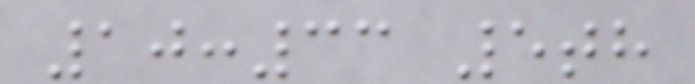10:33 5th
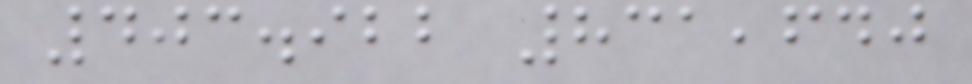403.922 831,640
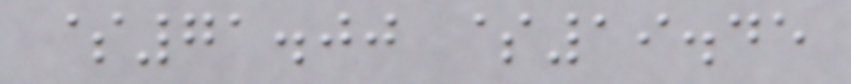$71.00 $19.45
